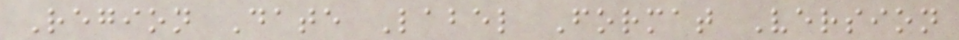Region Date Label Format Version
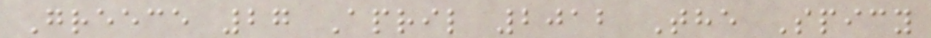Greece 27 April 2012 The Spicy
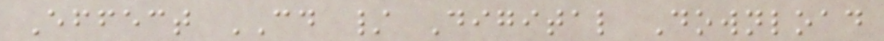Effect CD / Digital Download
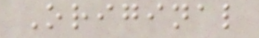Original
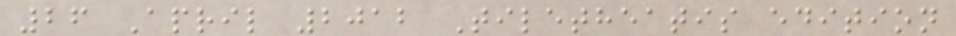26 April 2012 Tiletheatis edition
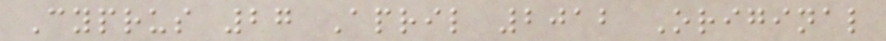Cyprus 27 April 2012 Original
